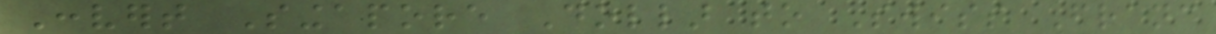Convert Singapore Dollar to Swiss Franc
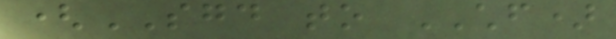(SGD to CHF)
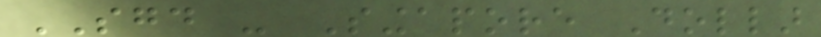SGD - Singapore Dollar
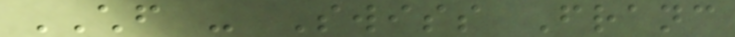CHF - Swiss Franc
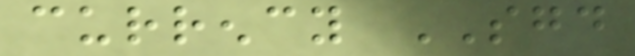currency SGD
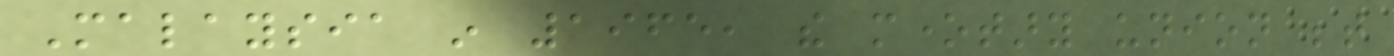Malaysia in 1965, the monetary union between
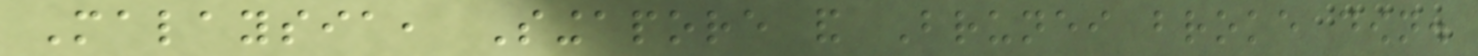Malaysia, Singapore and Brunei broke down.
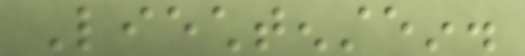Liechtenstein.
